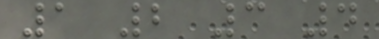1 2 3 4
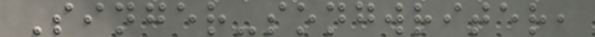Singer-songwriter,
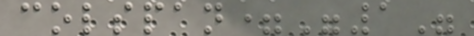colspan="1"
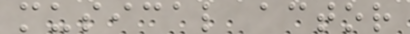musical actor
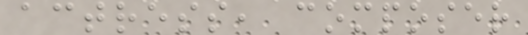actress, composer
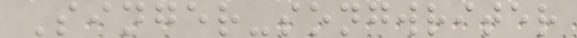Singer-songwriter
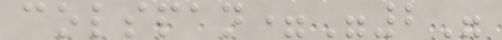colspan="2"
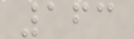163
